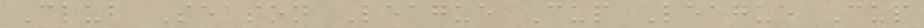Club Season League Cup League Cup
